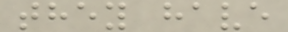they have
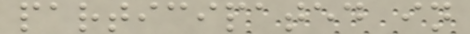participated in
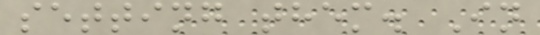setting them. In
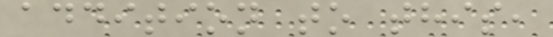addition to this,
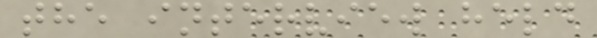the interview held
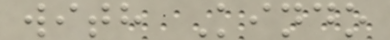with Kindo
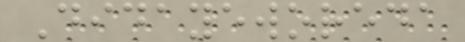Didayeworeda
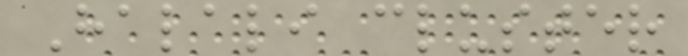Halali cluster
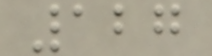127
